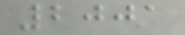2001
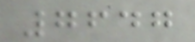7647
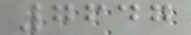7647
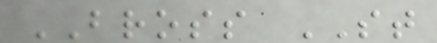BROSS ST
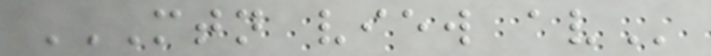MTN VIEW AV
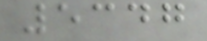5347
